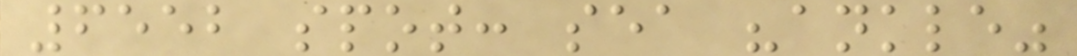6552 spot: sea "ankle"
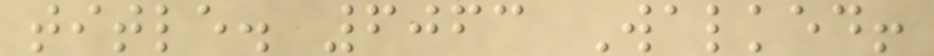title. 6063 Walked!
